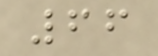66
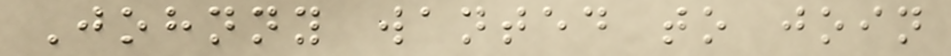Johnny wanted to join
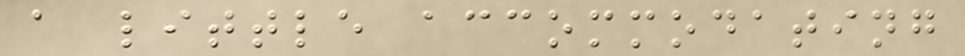a little accommodating
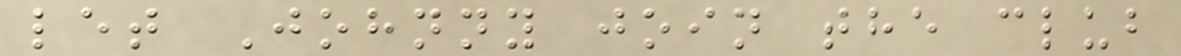let Johnny join the club
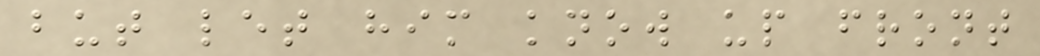but let him know up front
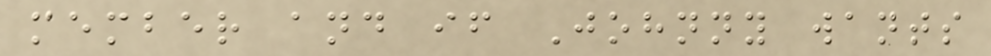member and if Johnny wants
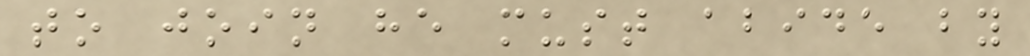to join he must abide by
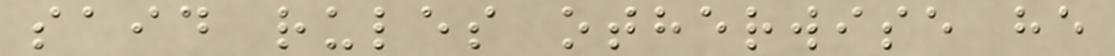said rules otherwise he
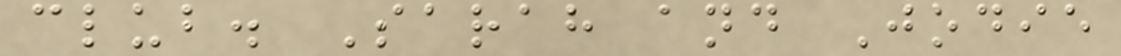club. Sarah and Jodie
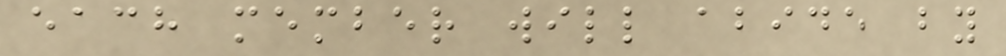each member will abide by
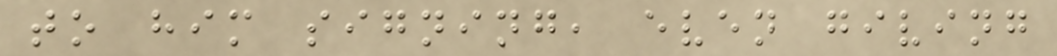to him signing, even giving
